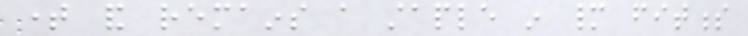time and remains a staple in many fitness
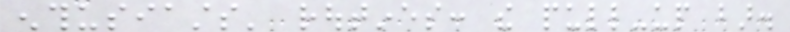enthusiasts' routines: the pull-up bar.
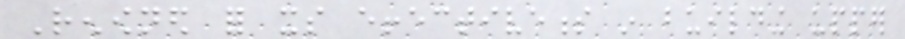Renowned for its effectiveness in building upper
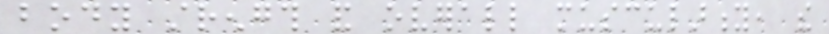body strength and overall muscularity, the
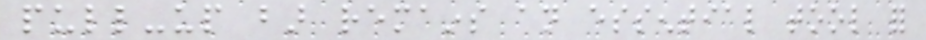pull-up bar remains an essential tool for
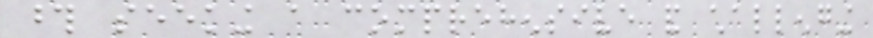those seeking a comprehensive and challenging
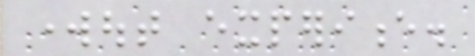workout experience.
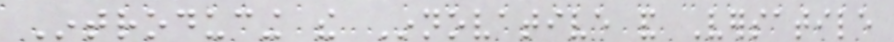Introducing the Innovative and Versatile
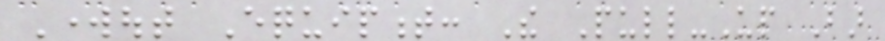Workout Equipment: The Pull-Up Bar
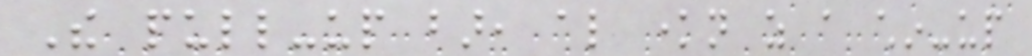The pull-up bar, also known as a chin-up
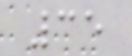35
